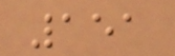151
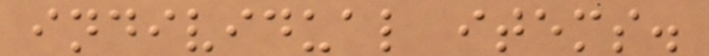individual items.
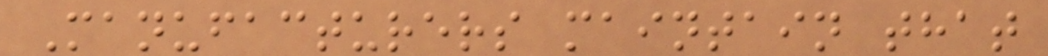Manufacturers maintain that
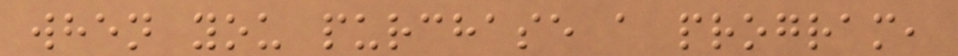when you purchase a program,
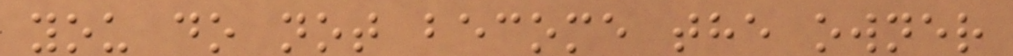you do not become the owner
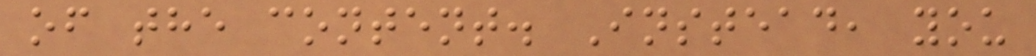of the content. Instead, you
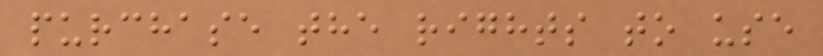purchase the rights to use
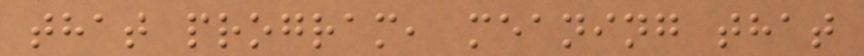that program, meaning that
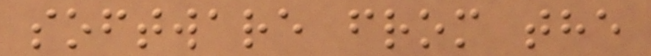software from the
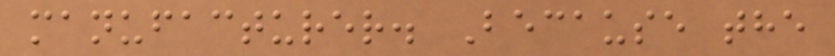manufacturer. Because the
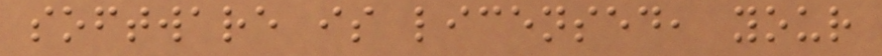software is licensed, your
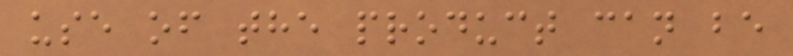use of the product can be
